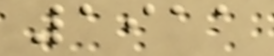1911
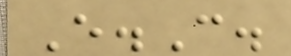E.C.
